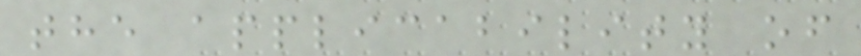the applicability of
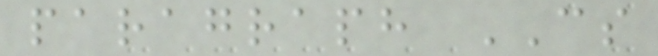paragraph CS
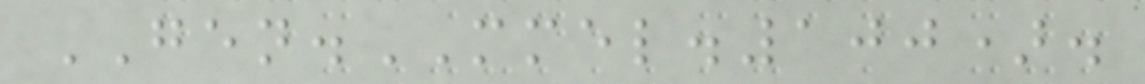GEN.MMEL.100).
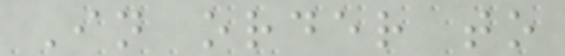In order to
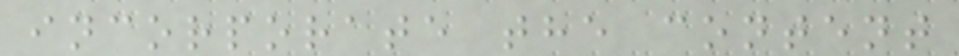incorporate the content
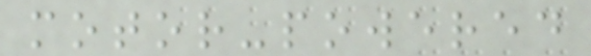motor-powered
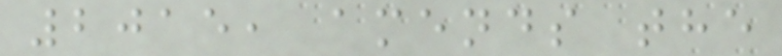2015, amends the
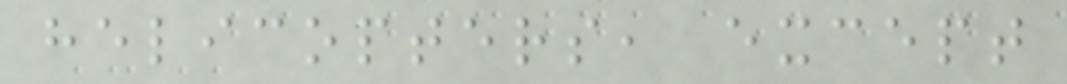helicopters, except
